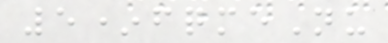5*fqmeNu
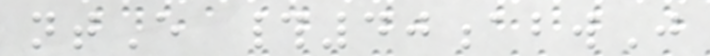ntE #40abwJ
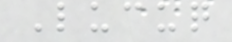Lucuq
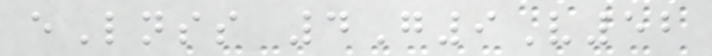eLnss 4G9V52
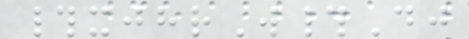#xjhrW#Dj
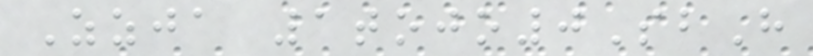Zzja 1tojo0SbH
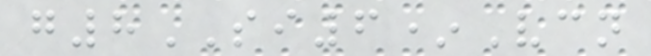g8SI6*Vcn
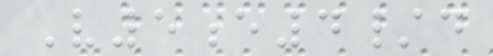V5e4/d
